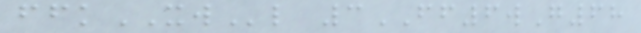ffkXWl 3FF6wG68
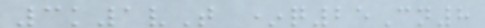3k1vT *q25Cn8
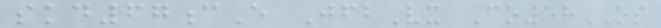skd67cE JfbVx Co58OS
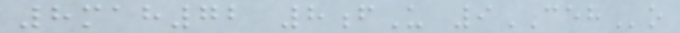8mah72 8fU 9CEHo
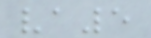va5
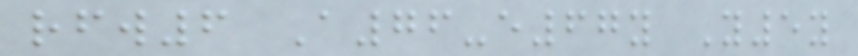rfw6 A76-e67y Y5y
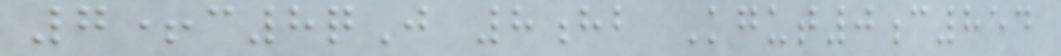7+c8qJ 8hb Kgut0c854
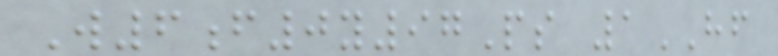W6f0y97Ps 1HF
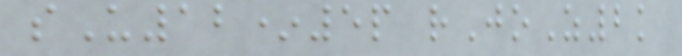sU12*5p rJoZ2k
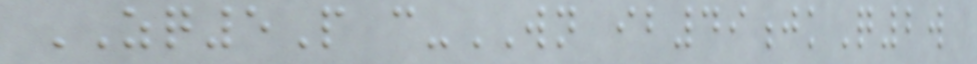ZQ5P c-WN ib49jkQ2w
